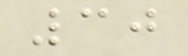30
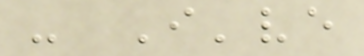- I've
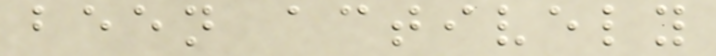been actively
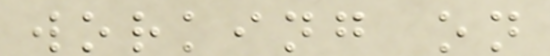working on
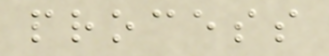process
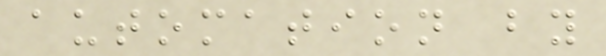automation by
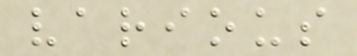various
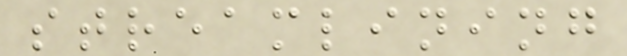streamlining
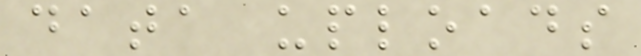data uploads
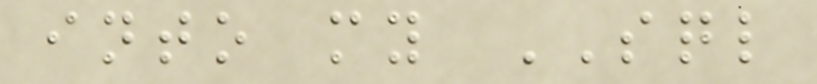into my SQL
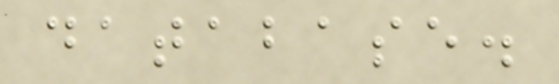database.
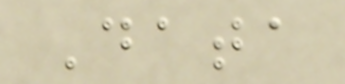Data
